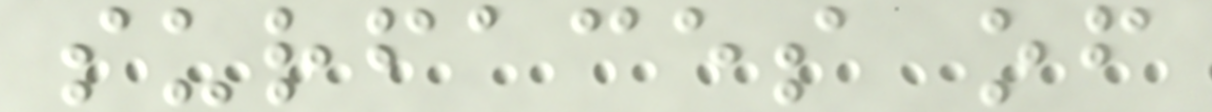surfaces of
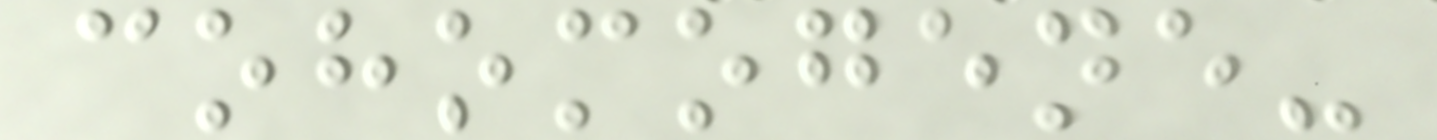cohomogene-
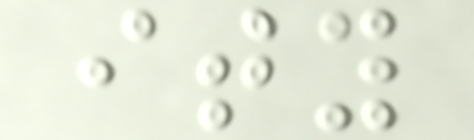ity
